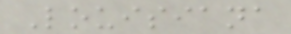Louisiana
